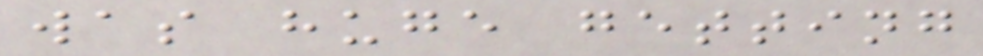was huge getting
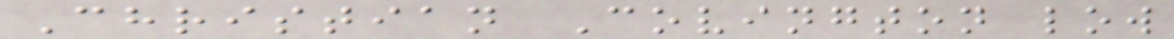Christian Covington low
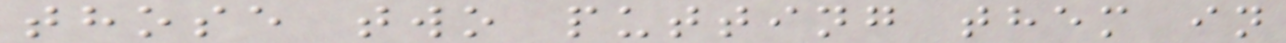those two putting them in
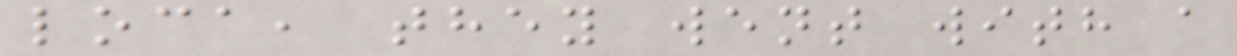loca, they went with a
